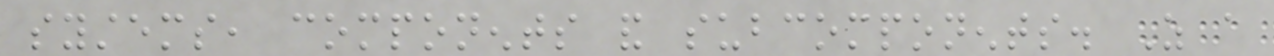systems, components and subcomponents. As a
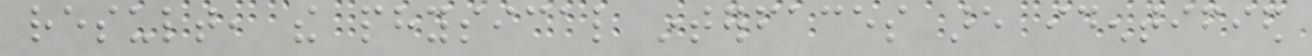result, the physical interfaces are identified
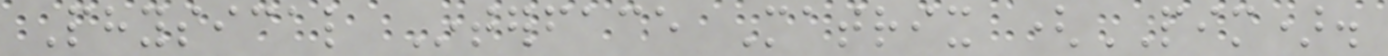Physical Interface Matrix (PIM).
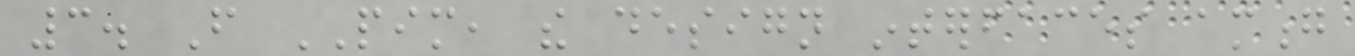3. From PIM, the design interfaces among
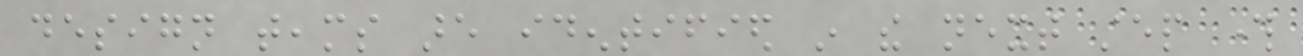design teams are identified in the next step through
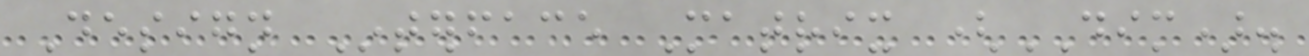Design Interface Matrix (DIM).
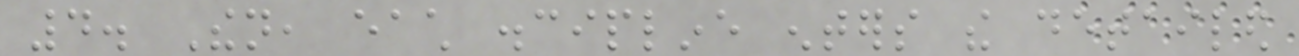4. Then, each discipline enters the detailed
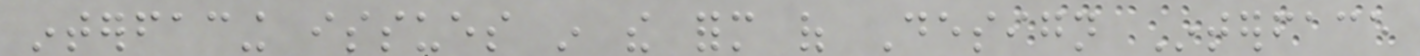interfacing issues in the form of Design Interface
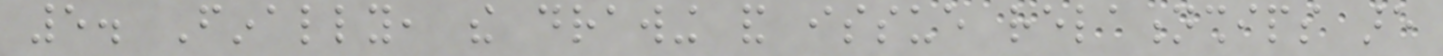5. Finally, the drawing and issue relationships are
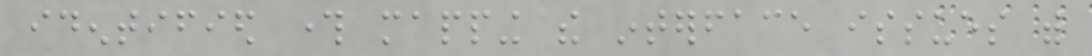identified through mapping the interface issues with
